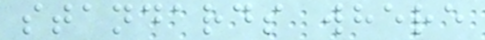standards where
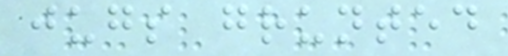jugs grunted
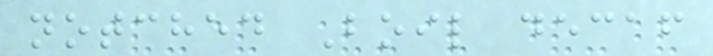notched Boil decaf
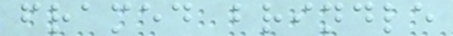framed brindle
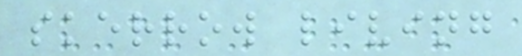skerrow living
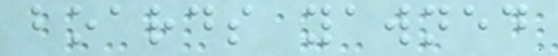boards yawned
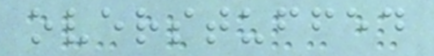overstuffed
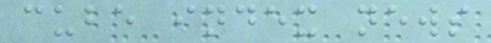cube index news
